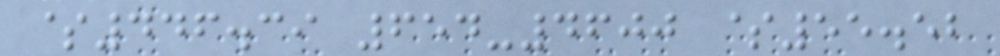$446.39 654-4600 $55.52
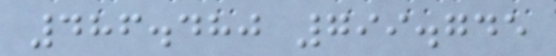486.480 799.745
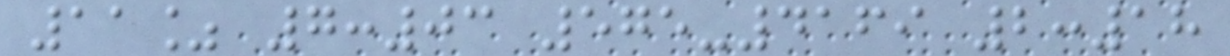11% 7:03 575-4169 2:18
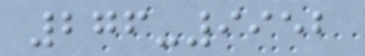276-9952
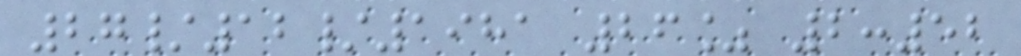27/12/1981 26% 2:52
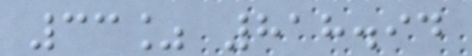33% 818.94
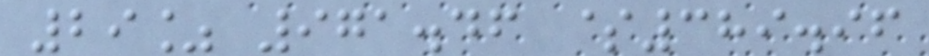29% 971.46 $389.96
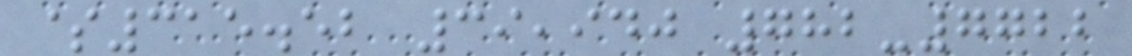$315.52 39,940 782-7722
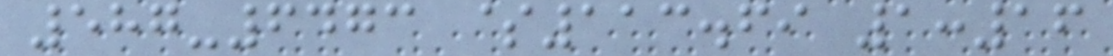587-6473 $113.69 1:16
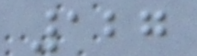127
